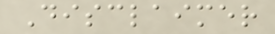Disclaimer
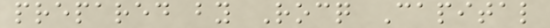prepared by Rocq Capital
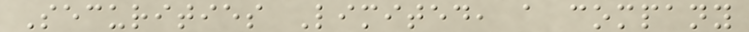Securities Limited, a company
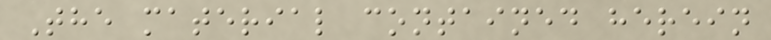The material contained herein
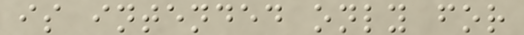is intended only for
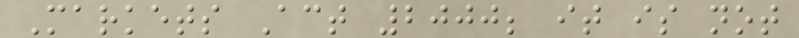Markets Act 2000; it is not
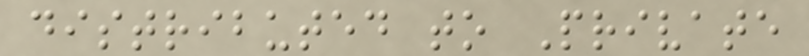distributed to Private
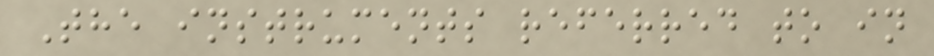The instruments referred to in
